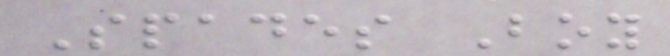Spades Boy
